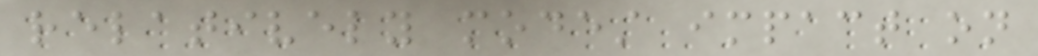relatively modest impact on
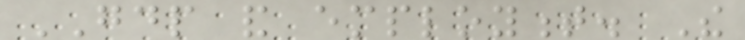GDP and employment. The
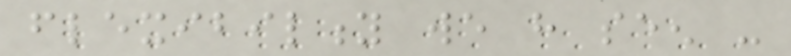flexibility we have seen -
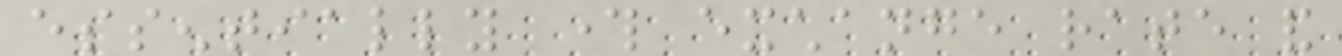essentially through exchange rate and
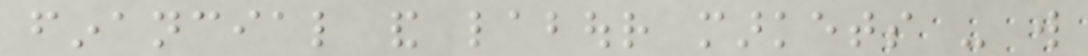financial and labour markets - will
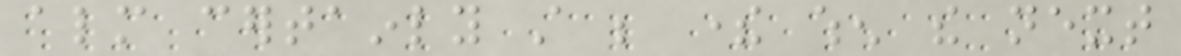almost certainly still be there when the next
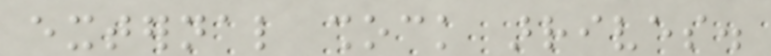external shock arrives.
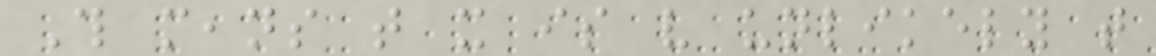This means that it is very unlikely that
